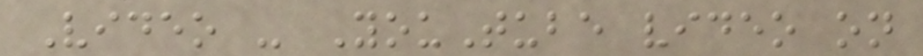Video - YouTube video on
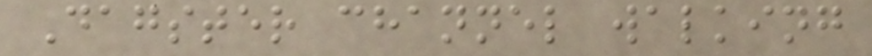Dagster channel walking
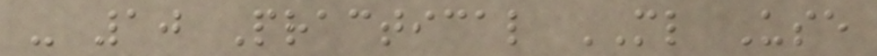- 10 Practical ML Use
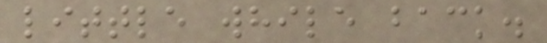little while back.
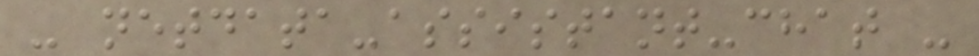- netdata-assistant-chat -
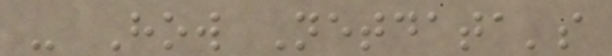- How Netdata's
